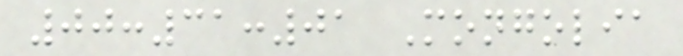00:31:01 Mongolia
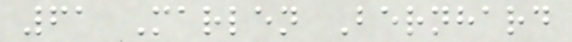61 Marlen Bernhard
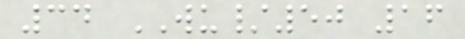34 WU/50 16
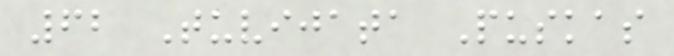62 Tuvijata Puskas
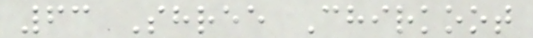63 Shree Chirkoot
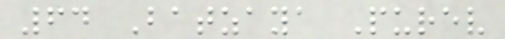64 Batzaya Purev
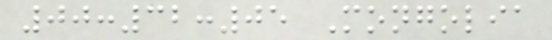00:32:05 Mongolia
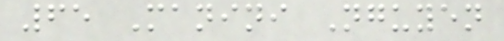65 Manini Nguyen
